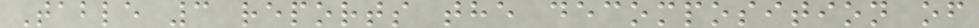Table 3 reports the decomposition of
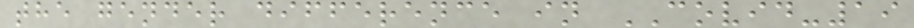the gender difference in COVID-19
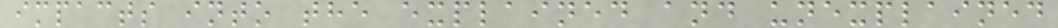impacts into the explained and unexplained
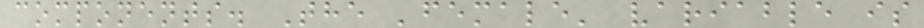components. The 'female' variable is
